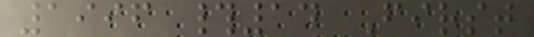1996 #14 First
